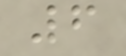6
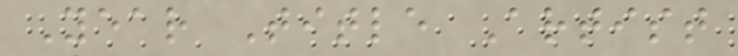Year Title Artist
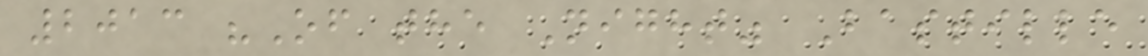2013 "Of the Night" Bastille
